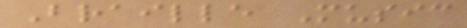Braille Music
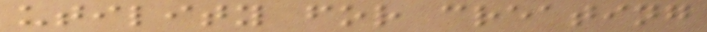utility for creating
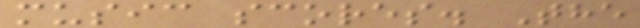music scores. The
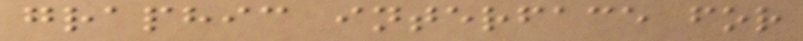graphic interface for
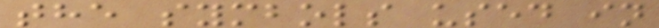the symbols used in
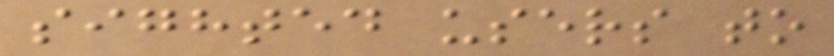sighted users to
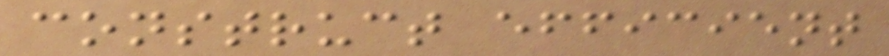construct efficient
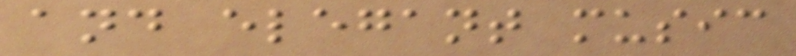and elegant music
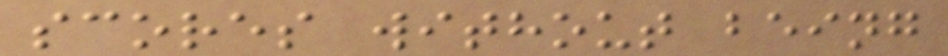scores without being
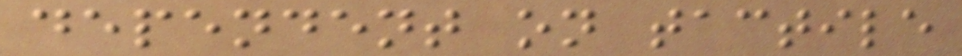dependent on tactile
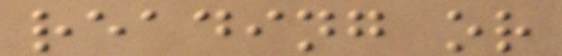reading or
